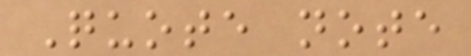Quote note
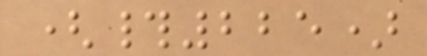(#225)
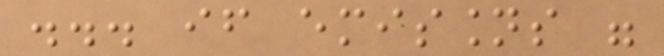... if emissions were
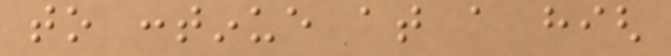to continue at a high
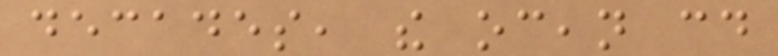decades, the ocean could
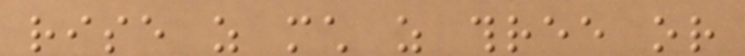rise as much as three or
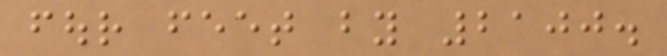four feet by 2100.
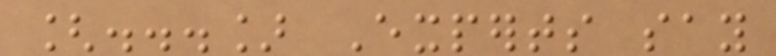[...] Experts say
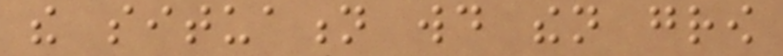the situation would then grow
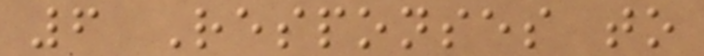6 Responses to
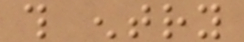this entry
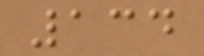134
